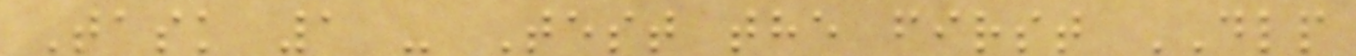Task 1 - Test the first DLP
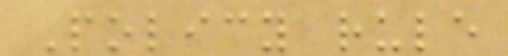Policy rule
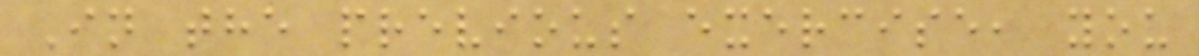In the previous exercise, you
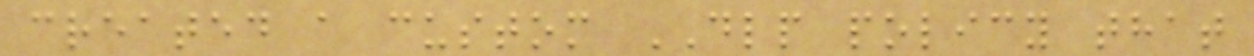created a custom DLP policy that
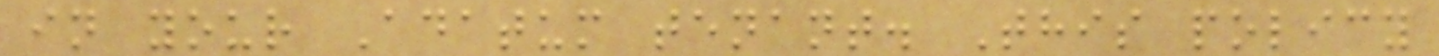in your Adatum tenant. This policy
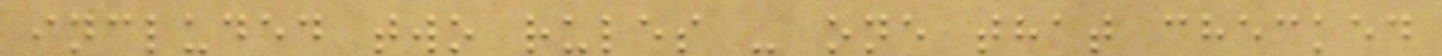included two rules - one that checked
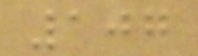107
